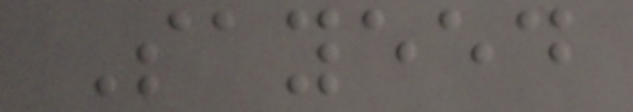Sayeed
